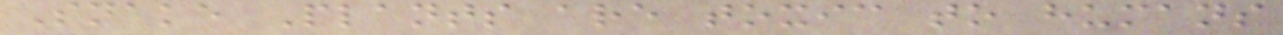Snake Plants are toxic to humans
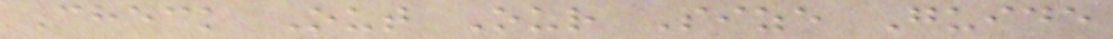Check Out Our Size Guide
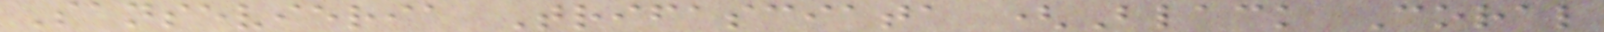Sansevieria Trifasciata (Black Coral
